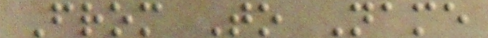From To Name
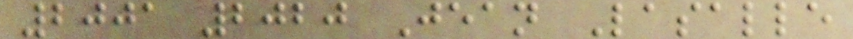2001 2020 Jean Lasalle
